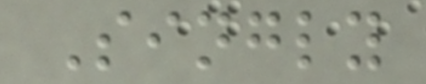Singly
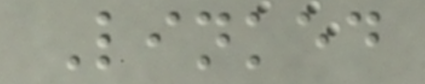Linked
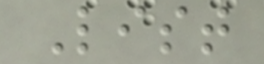List
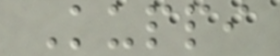Kuppi
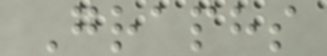Graphs
